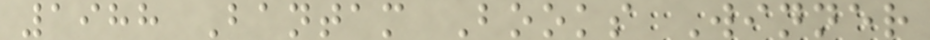1988 Bantam Books Winner
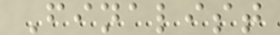Finalist
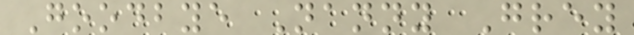Goodbye Nanny Grey
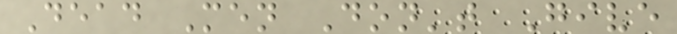Dead Men Don't Give
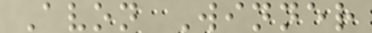Avon Winner
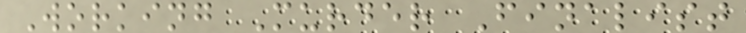Working Murder Finalist
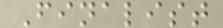Finalist
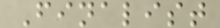Finalist
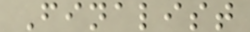Finalist
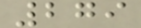279
